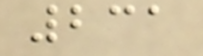231
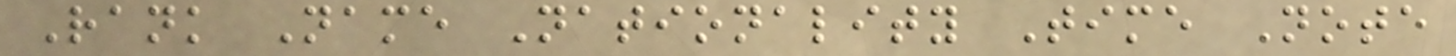Rank Name Nationality Time Note
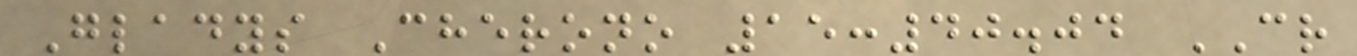Gladys Cherono 15:40.04 CR
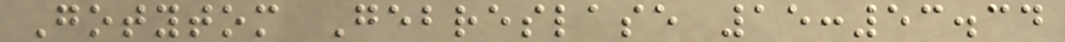Gotytom Gebreslase 15:53.34
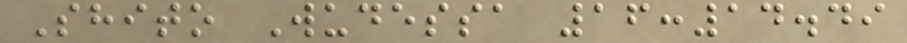Shito Wudessa 16:14.49
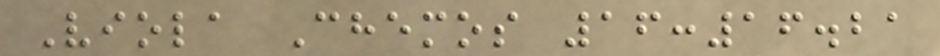Viola Chemos 16:16.21
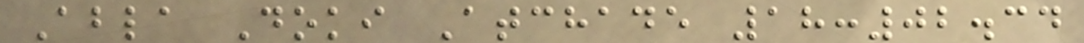Abla Doki Atchade 18:02.34
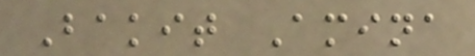Bakit Amina
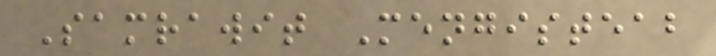Samrawit Mengisteab
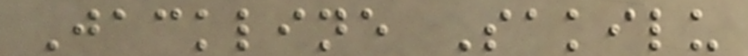Jackline Sakilu
